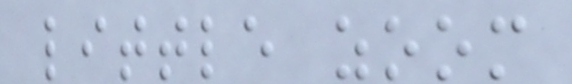little zoom
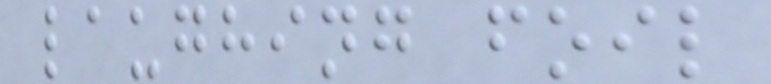laughing foil
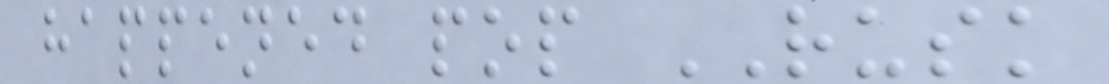happened pop RUSK
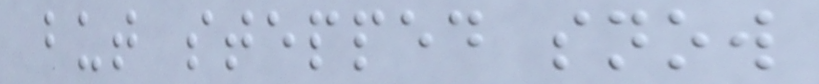but stepped snow
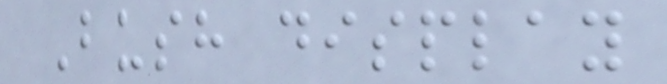Bush display
